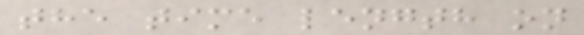the time length on
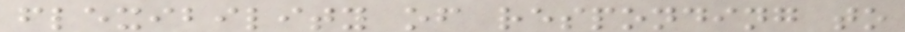flexibility of responding to
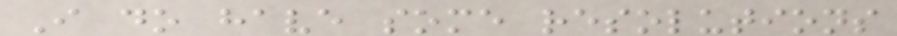I do have some resolutions
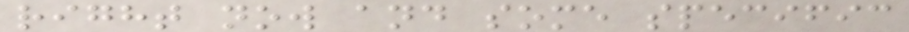right now and some specific
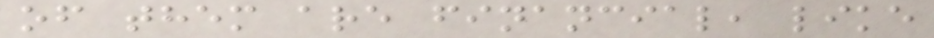of them are financial, like
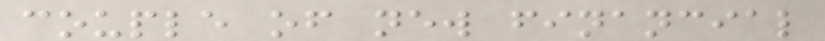couple of new financial
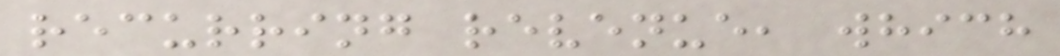recurring revenue, which
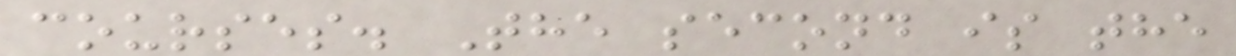courses. The second is the
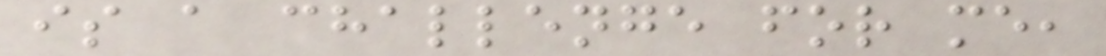is a challenge for me,
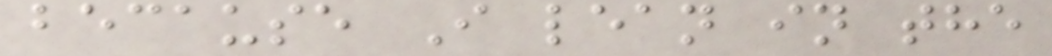because I lean in the
